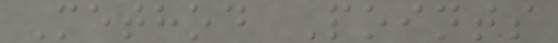Method Points
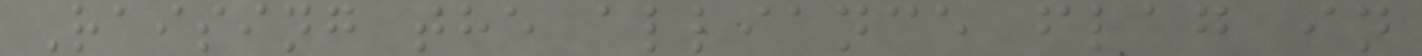Raising the alliance flag in
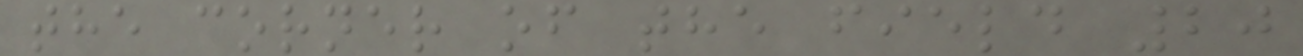the corner of the field 20
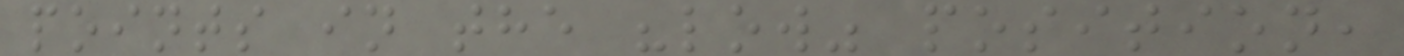points in the "low" position,
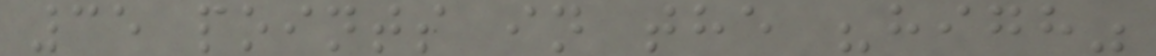35 points in the "high"
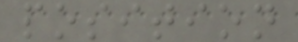position
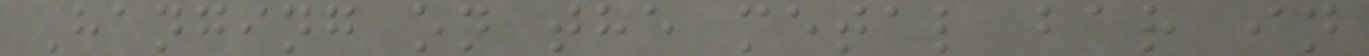Hanging on the metal bar in
